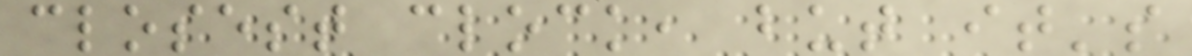closest clock, but it's
